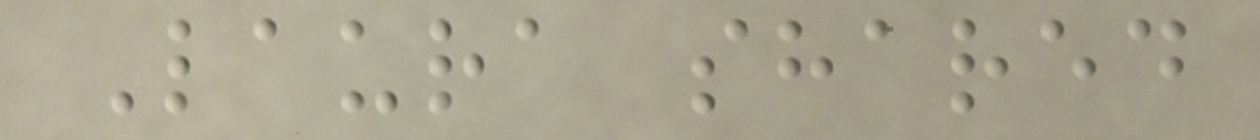Laura shared
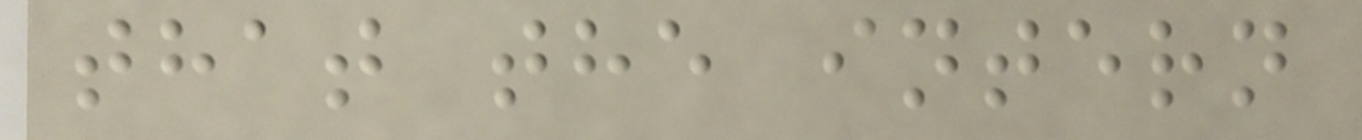that the intern
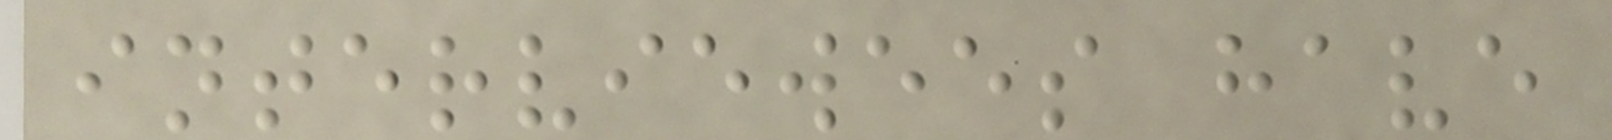interviewees have
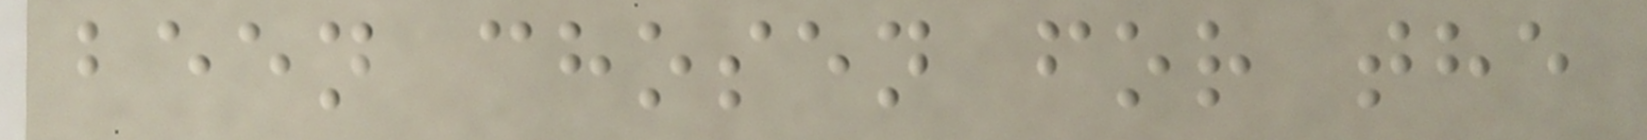been chosen for the
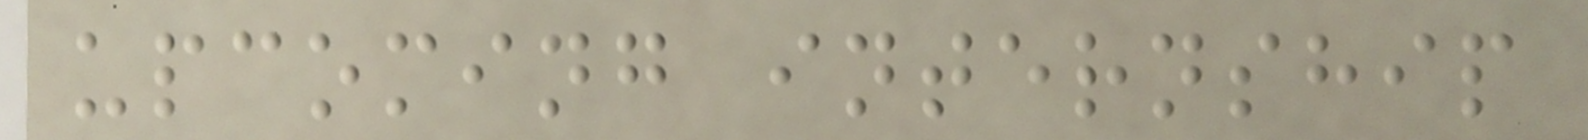upcoming internship
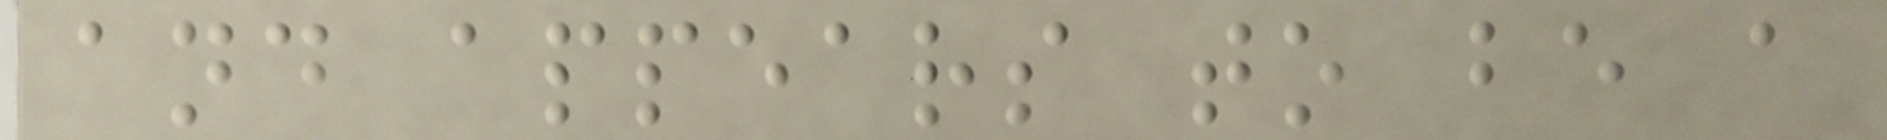and appears to be a
